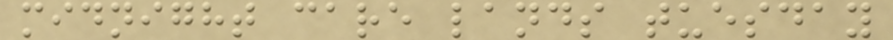midnight care lands tuesday
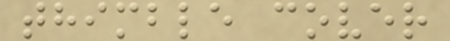thimble cover
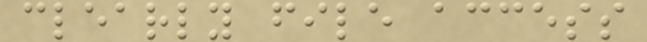clearly file access
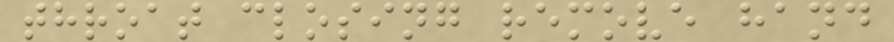throat closing remove hand
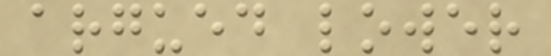argued lower
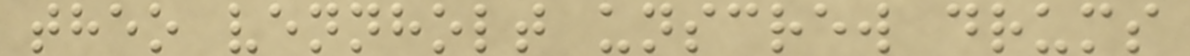theo vennholt unscrew drums
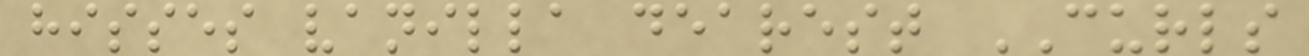hisses vanilla dearest CURLS
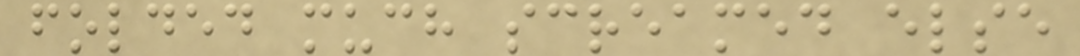folded much screamed else
